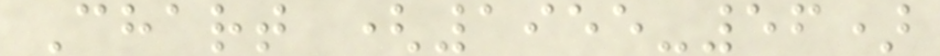Chart (1955-56)
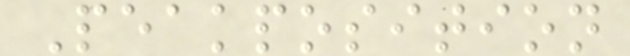Peakposition
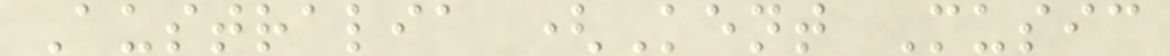Australia (Kent Music
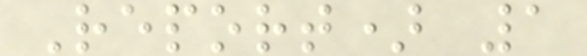Report) 1
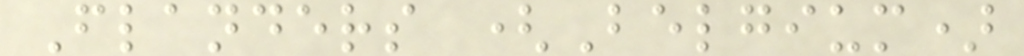Flanders (Belgium)
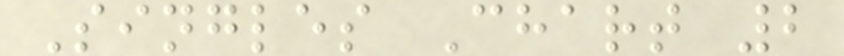Singles Chart 2
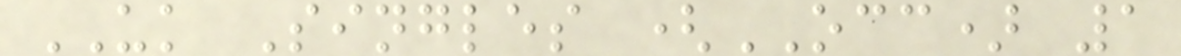UK Singles (OCC) 1
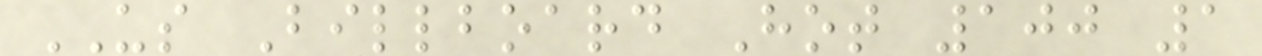US Billboard Hot 100 1
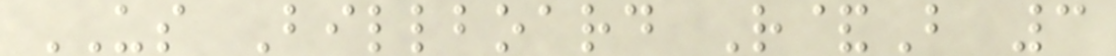US Billboard R&B 3
